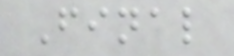Final
